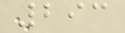293
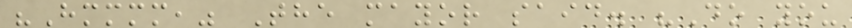"Hmmmm," The mayor said. "Do you
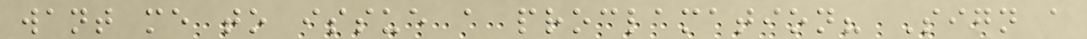want me to issue a proclamation? Sign a
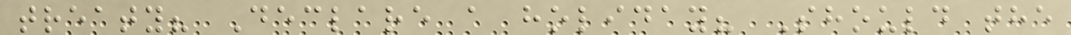treaty? Declare a holiday? Should the
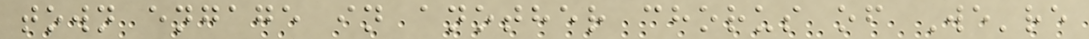town engage in another chorus of We're
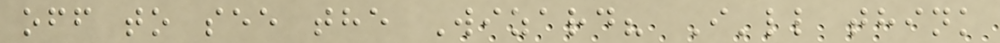off to see the Wizard? I'll think
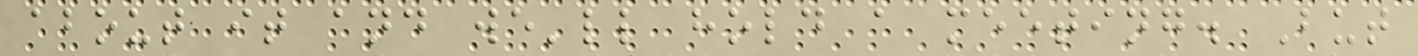about it and we'll hold a meeting. But
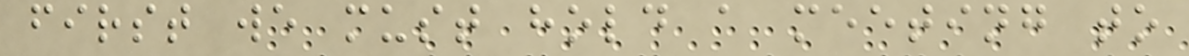first we must hold a meeting to
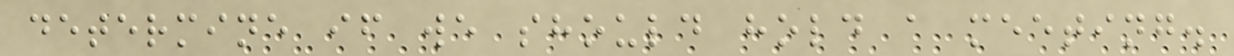determine if we should hold a meeting.
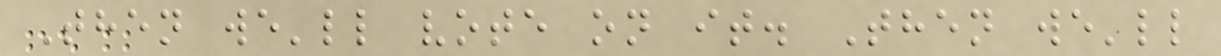Then we'll vote on it. Then we'll
